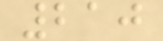210
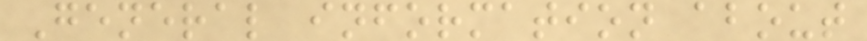General information about
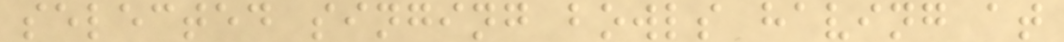selected singing bowls having at
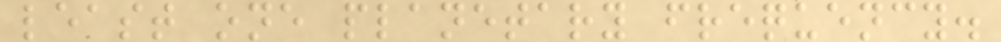least one planetary frequency.
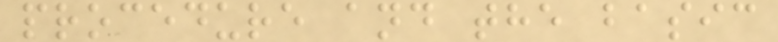procedure and the basic
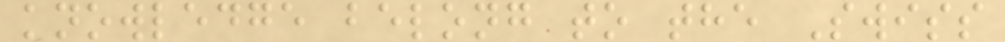knowledge belong to the Swiss
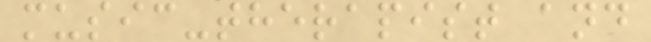music-therapist and
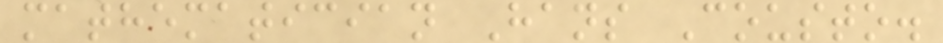mathematician Hans Cousto.
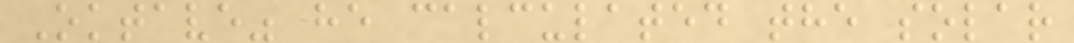Oktave" he calculated the solar
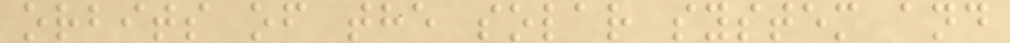orbits of the solar system and
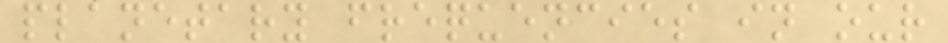planetary frequencies in our
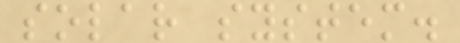solar system.
